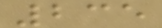235
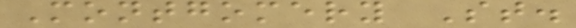Montgomery St.
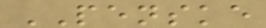PENSKE
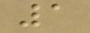1
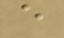e
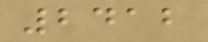2412
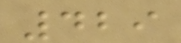429
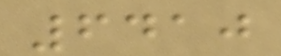6410
